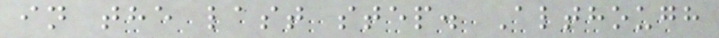in the last step. Although
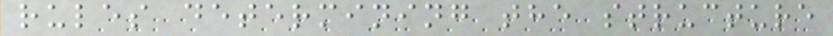rules determining the structure
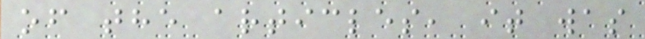of the articles, it was
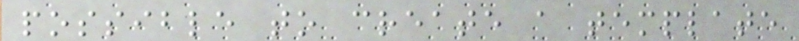possible to create a template
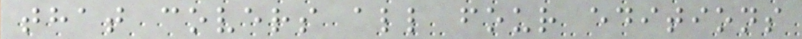that covers all four editions
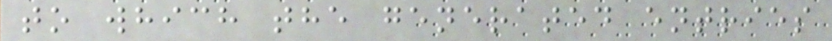to which the generated entries
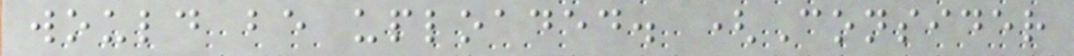would be uploaded. (Consider
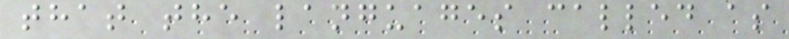that the languages called as
